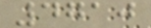4710
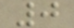0
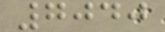7040
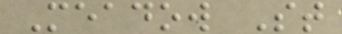Meadow St
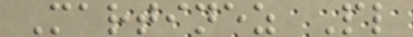Martinez Pl
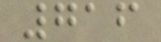716
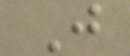J
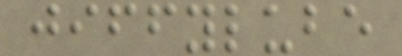jiffylube
